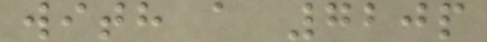with a 720p
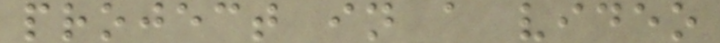project in a video
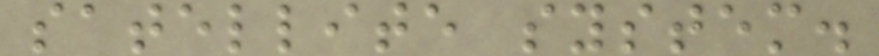satellite system.
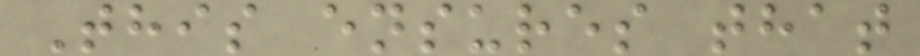This ensures that
